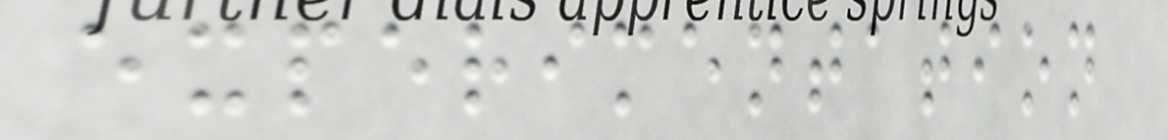experimentation
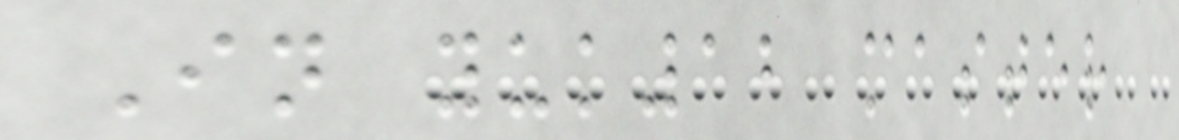In yuk12 master
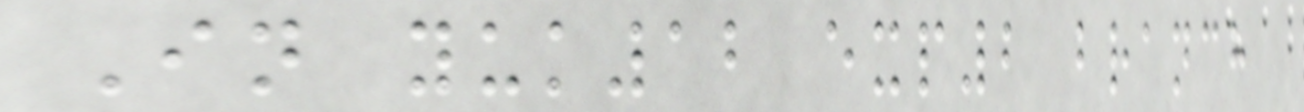In yuk12 exp2 branch
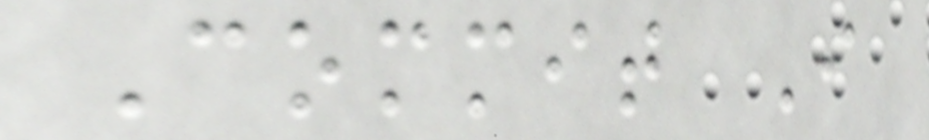Commit I
